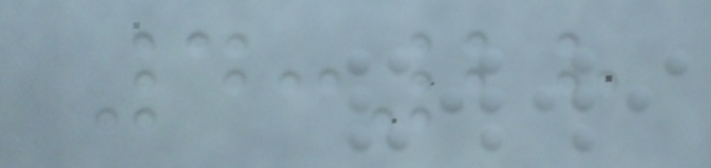4:28
